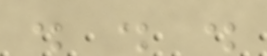. . .
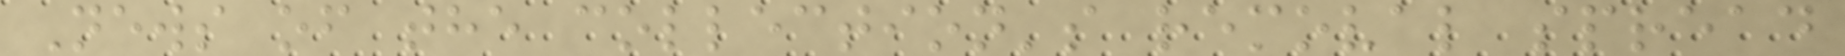News of the collection's removal spread
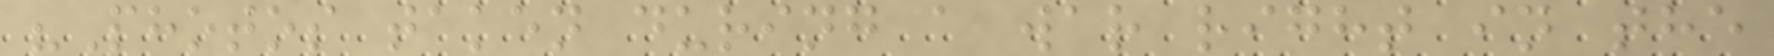"Photos taken during a war right in the
